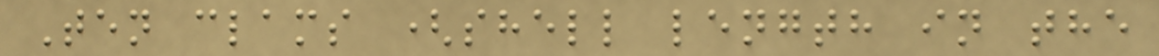Ten clams (shell length in the
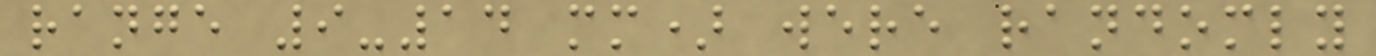range 9-14 mm) were randomly
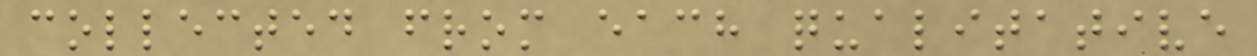collected from each qualitative
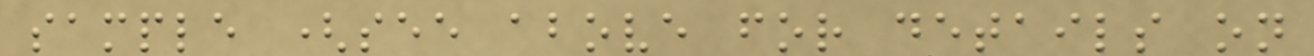sample (see above for details on
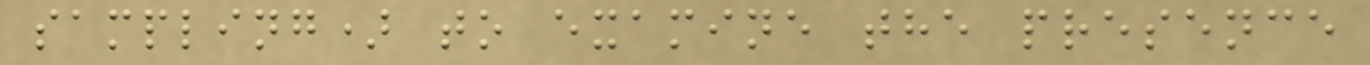sampling) to examine the presence
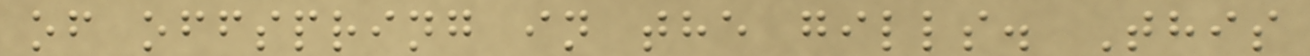of offspring in the gills. This
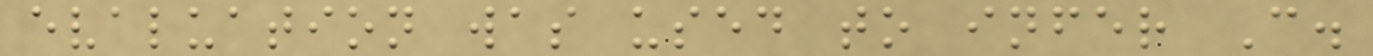evaluation was used to infer C.
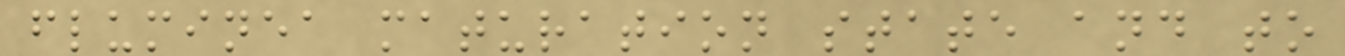fluminea maturation state and to
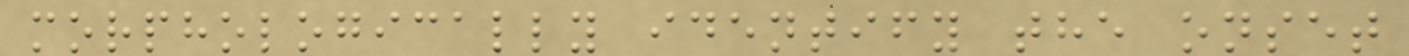morphologically identify the onset
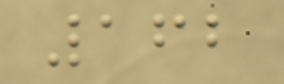162
